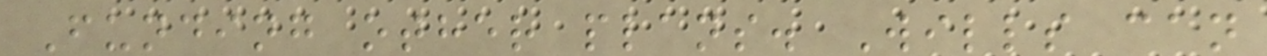Funding other plans. Wills can
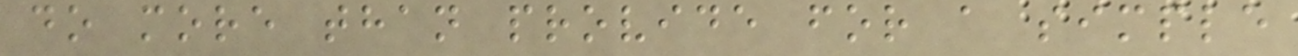do more than provide for a simple
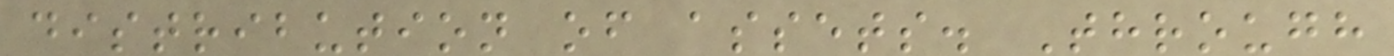distribution of assets. Through
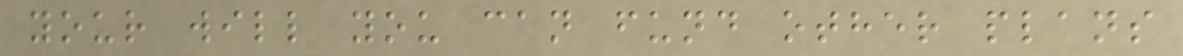your will you can fund other plans
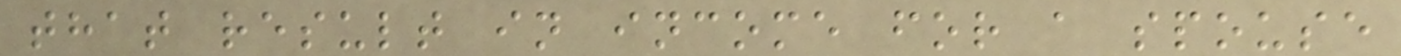that result in income for a spouse
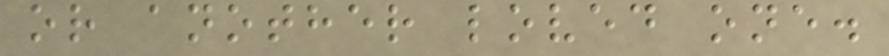or another loved one.
